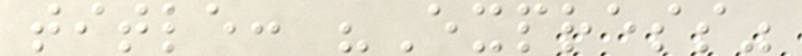title: "Express"
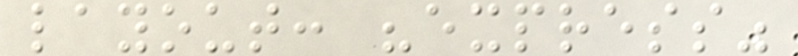layout: "express"
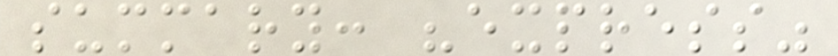summary: "express"
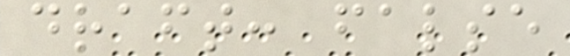draft: false
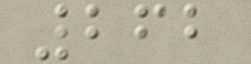262
